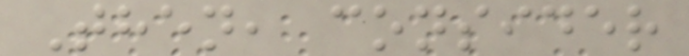Then, consider
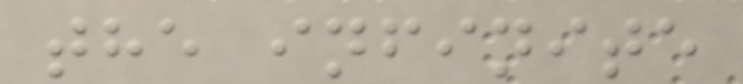the infinite
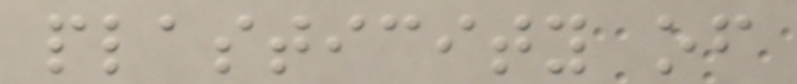plasticity of
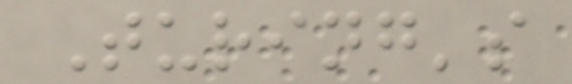Turing's
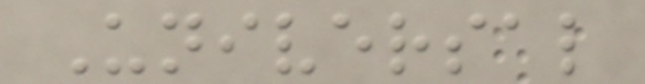Universal
